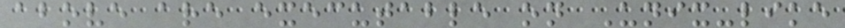above are executable on Unix-like
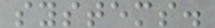systems.
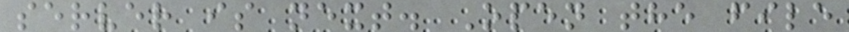server is next. Open the file
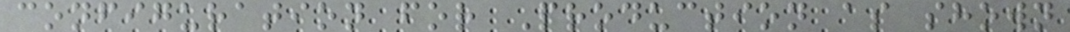configuration for Production as shown
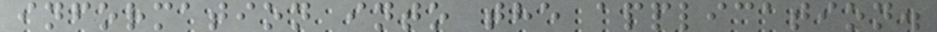information into the application.
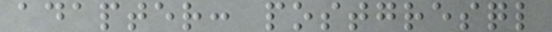adapter: postgresql
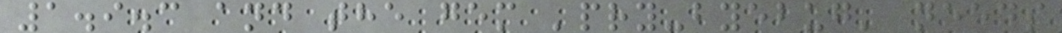1.9.3 and the gem 'pry-byebug' needs
